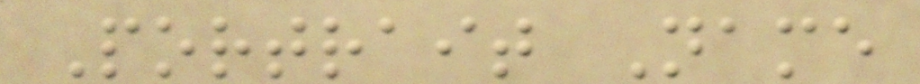Portrait Name
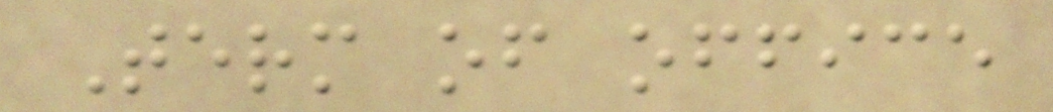Term of office
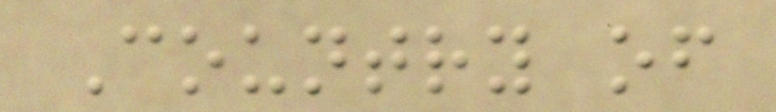Country of
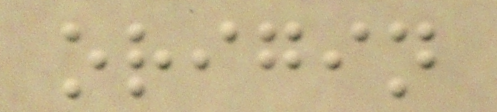origin
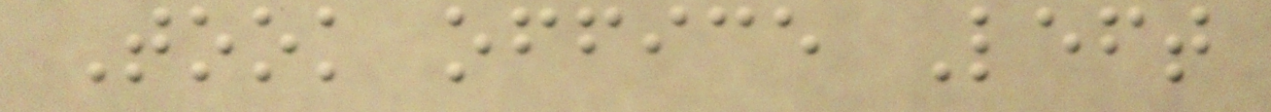Took office Left
